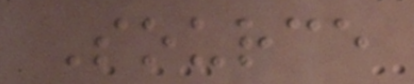Source
